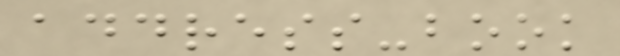address-book
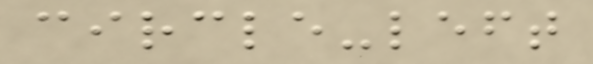circle-left
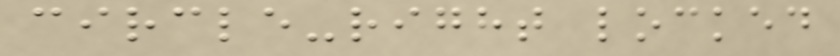circle-right locked
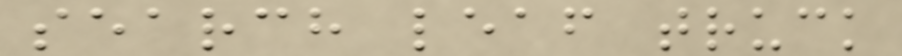search leaf truck
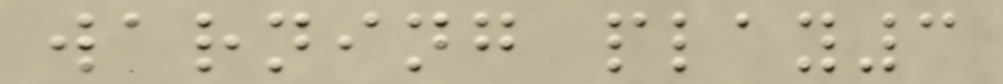warning play3
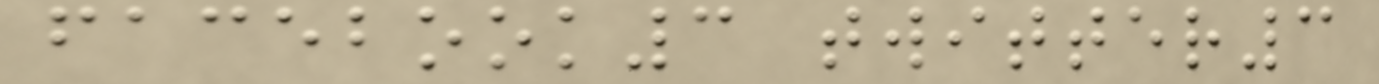facebook3 twitter3
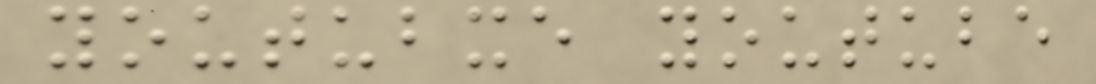youtubxe youtube
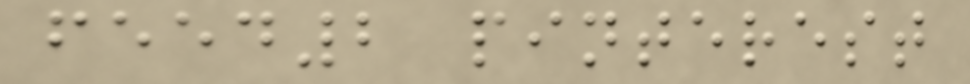feed2 pinterest
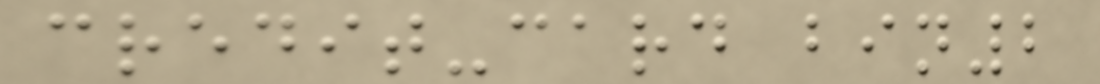credit-card bin2
